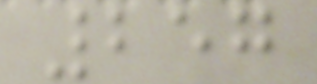257
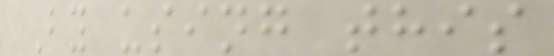By using this
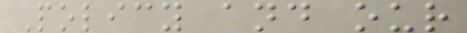Policy and our
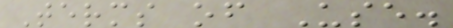Terms of Use.
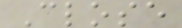Close
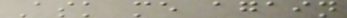Ask me again
